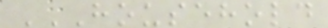HOUSEHOLD
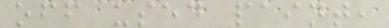off used paint,
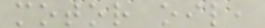motor oil,
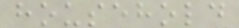household
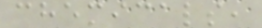chemicals,
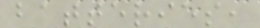batteries,
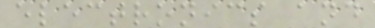electronics and
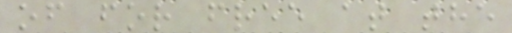of for free at the
